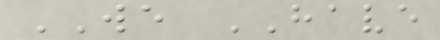WE HAVE
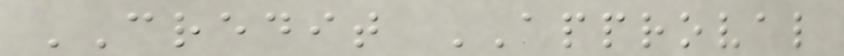CREDIT APPROVAL
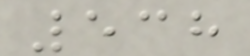538
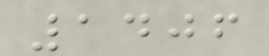1406
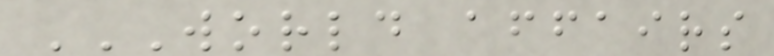WORLD AFFAIRS
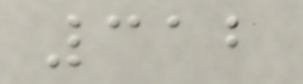312
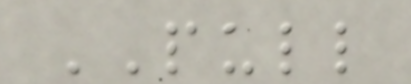PULL
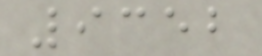9352
